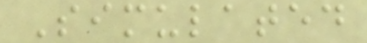Simulated
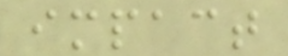impact
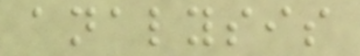analysis
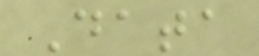Data
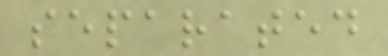separated
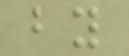by
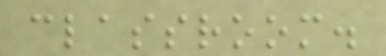classroom.
